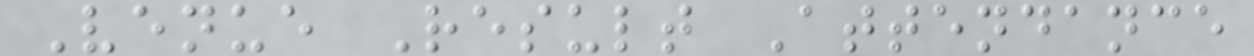Venue Result Attendance
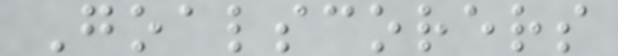Goalscorers
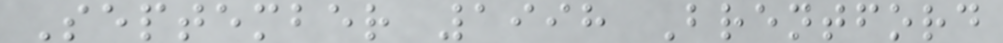September 1998 Brentford
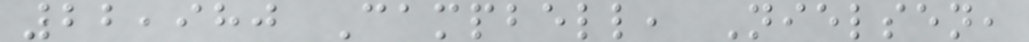22,980 Campbell, Nielsen,
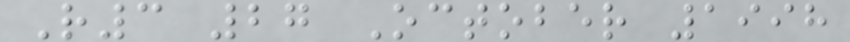R3 27 October 1998
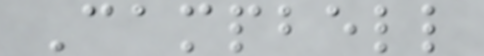Campbell
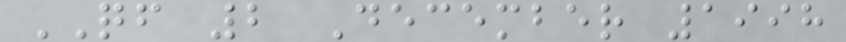QF 2 December 1998
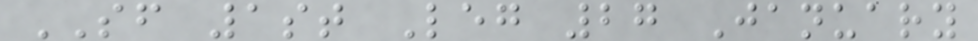SF 1st Leg 27 January
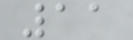11
